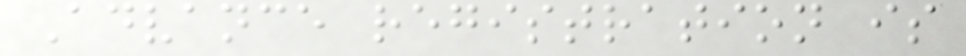Advance registration is
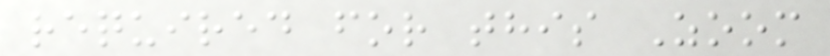required for this Zoom
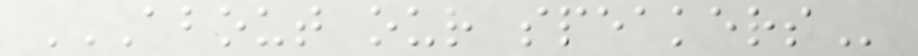ABOUT OUR SPEAKERS
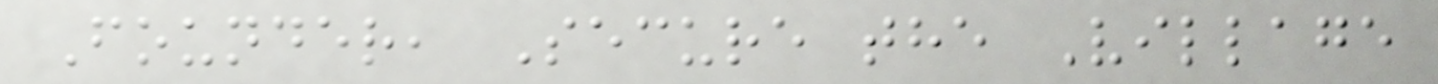Founder, Secure the Village
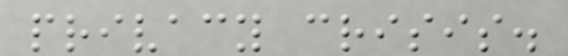privacy crisis.
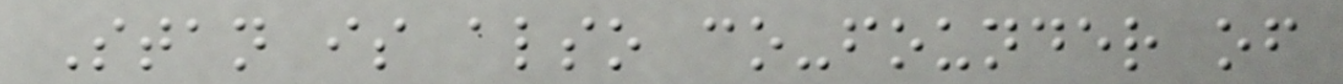Stan is also co-founder of
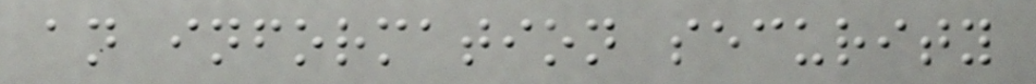an information security
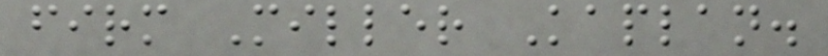firm Miller Kaplan.
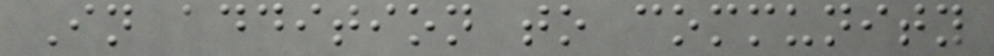In addition to community
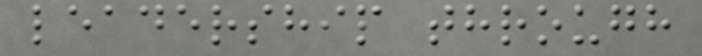leadership through
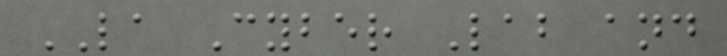LA Cyber Lab and
